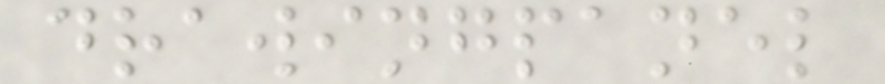drawingpanel
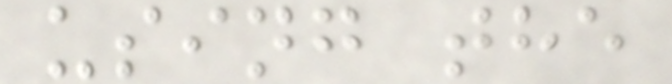using the
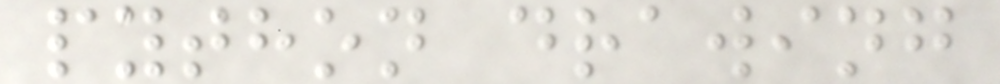python drawing
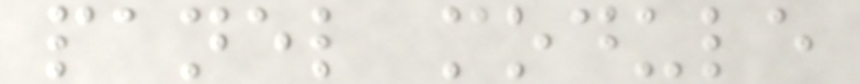panel module
